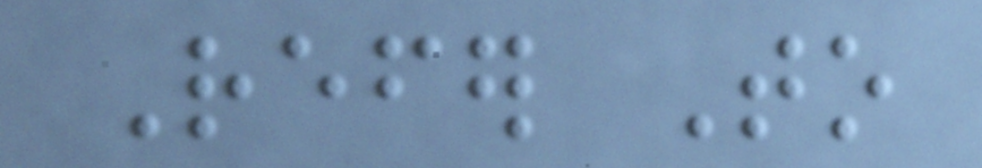Refer To
